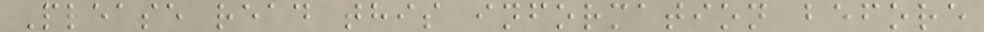Please read this information before
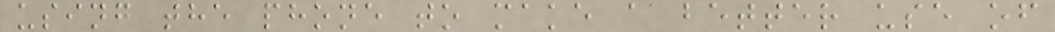using the phone to make a better use of
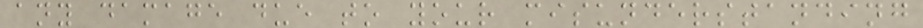any damage due to your misunderstanding
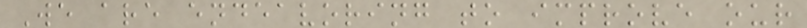We are endeavoring to improve our
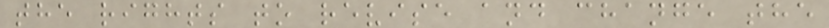the rights to revise and change the
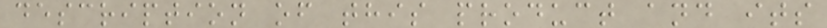description of this product and its
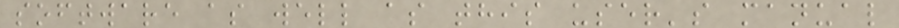software as well as this user's manual
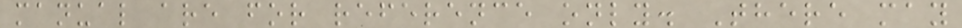manual are for reference only. There may
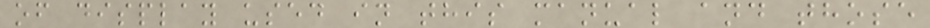of display used in this manual and those
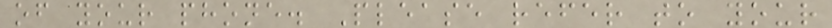of your phone. Please refer to your
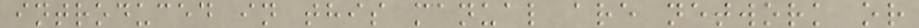introduced in this manual are network or
